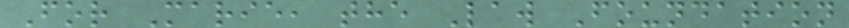For Marie, the Law Foundation
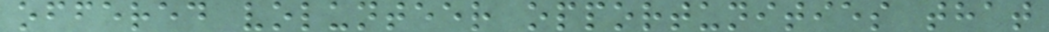offered volunteer opportunities that
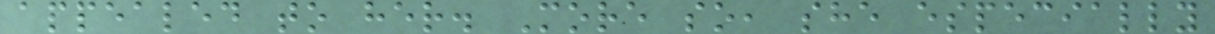appealed to her. More so, she especially
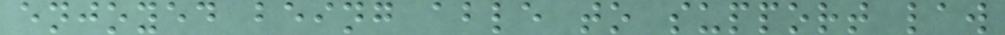enjoyed being able to support law
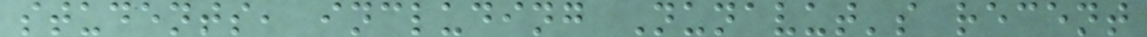students, including Nunavut's recent
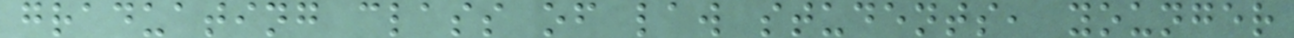graduating class of law students, younger
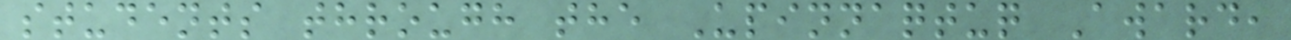students through the Upinnaqtuq Award,
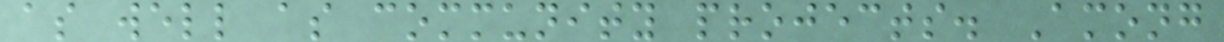as well as community projects. Among
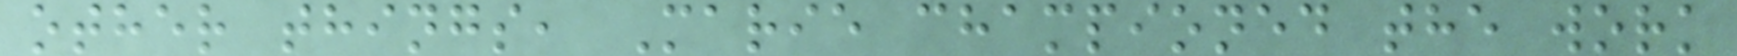other things, Marie championed the work
